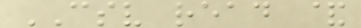CSV read &
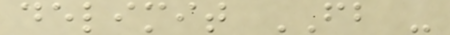delimit FB -
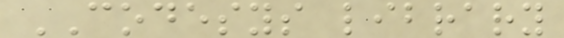CODESYS library
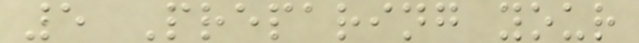5 Preparing your
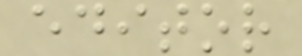editor
